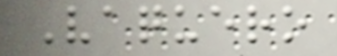Vaquero
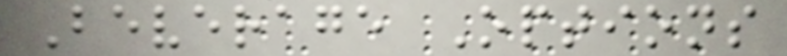Beverage Options
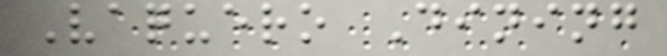Vaquero Dining
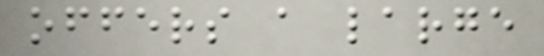offers a large
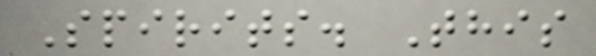Spirits. This
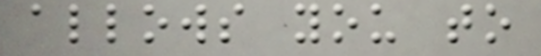allows you to
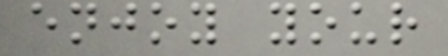enjoy your
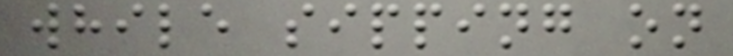while sipping on
